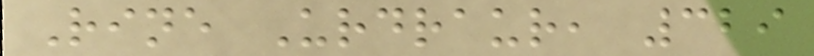Rine Urdraur, 329
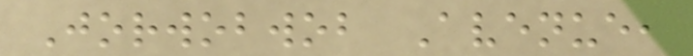Jorwobwob Avenue,
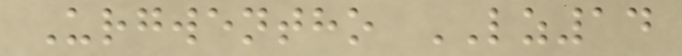Urgwentho LZ14
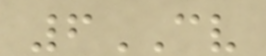6CV
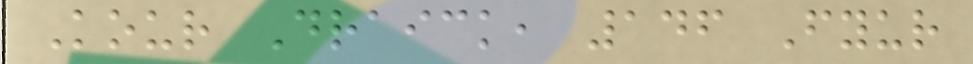Kour Draick, 146 Fyur
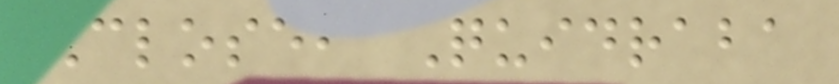Close, Quidraba
